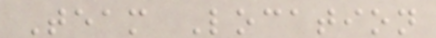Team Location
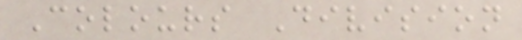Colours Division
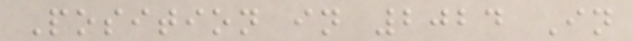Position in 2024 In
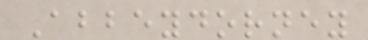Abbeydorney
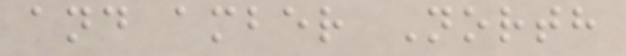and amber North
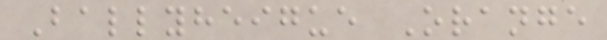Ballyheigue Orange
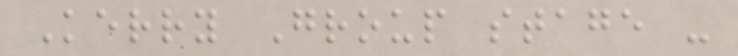Kerry Group stage -
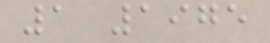1 1975
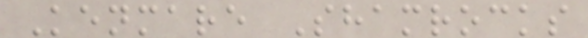Kenmare Shamrocks
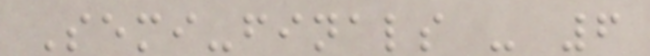Semi-finals - 6
